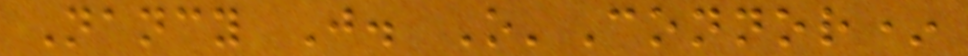Nancy J. O'Connor*
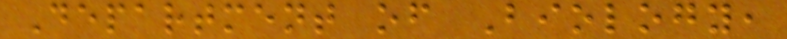Department of Biology,
